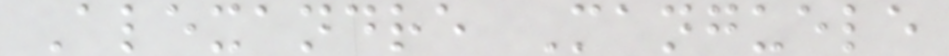Alexandre Manguele
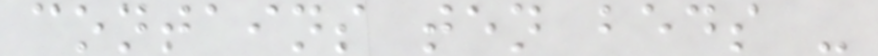contains ten beds -
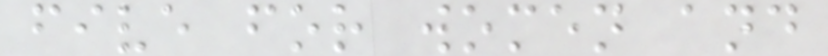five for women and
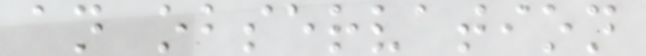an observation
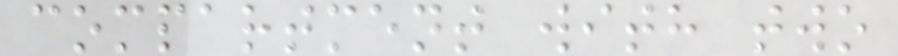compartment with two
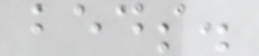beds.
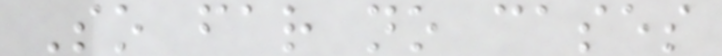So far no cases
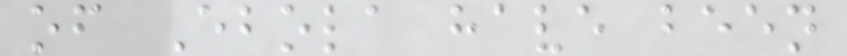of Ebola have been
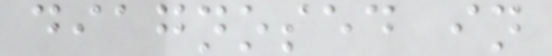diagnosed in
